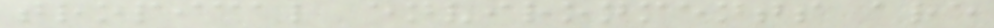tropical environments are
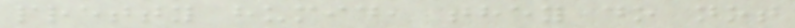pretty humid, they do not
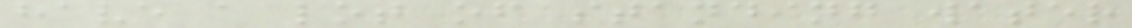have a lot of standing water
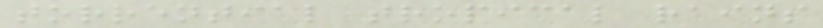torrential tropical rains
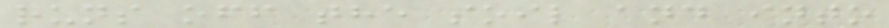runs off the soil and into
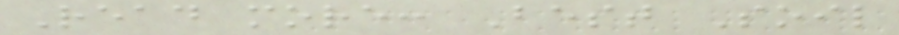Read more: Best Soil
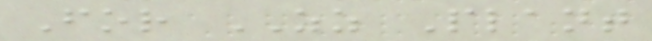For ZZ Plant
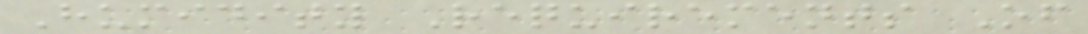Humidity Requirements Of
